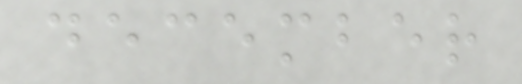december
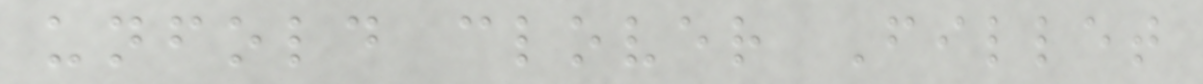unfold clover Fillet
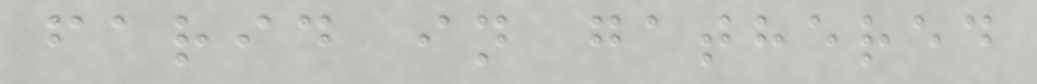farid in gathered
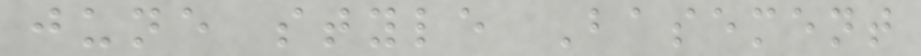june style Basement
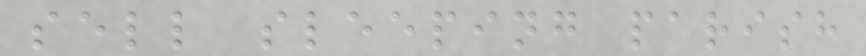sell sleeping parish
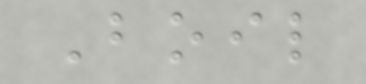Boil
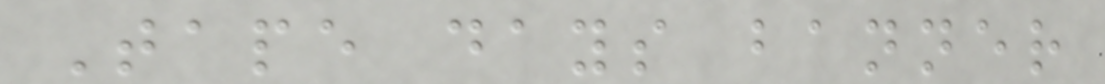Tape days banner
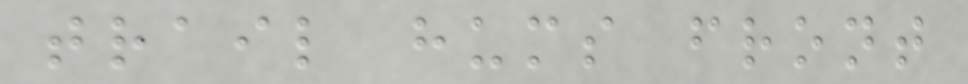trail hums front
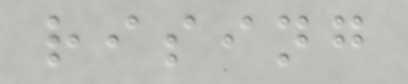rising
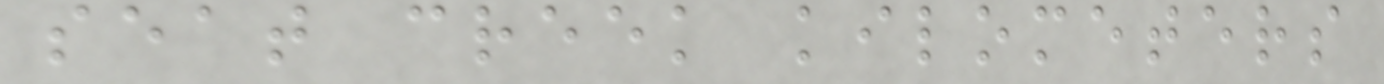seat creek kilometers
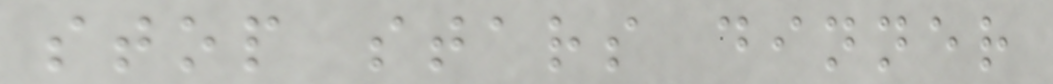stop stars dinner
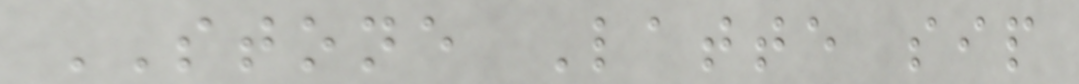STONE Latte sip
